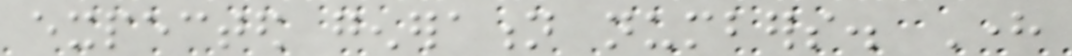expected generation numbers. Here
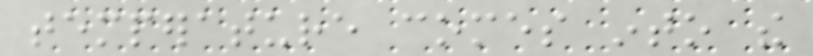temperature comes into the
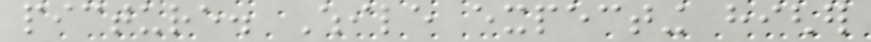picture. While expecting higher
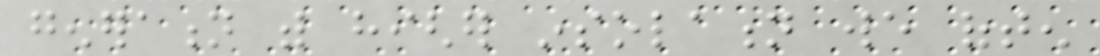generation with higher insolation we often
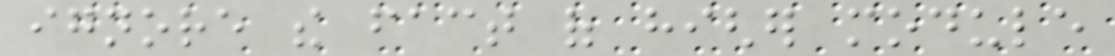ignore the fact of higher module
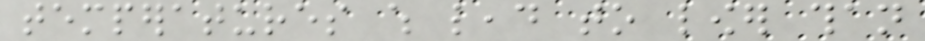temperatures which lead to lower than
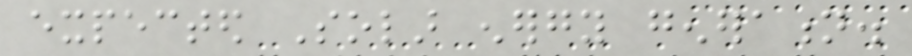expected Solar energy generation.
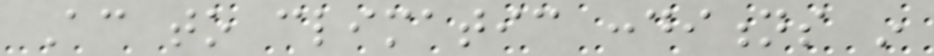According to climatic conditions in
